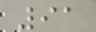91
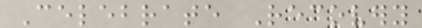Celebrate Recovery
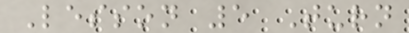Lesson 5 Turn
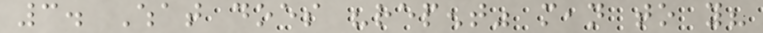3. What does "repent" mean to you?
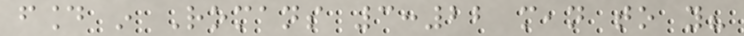found in Romans 3:22 mean to you?
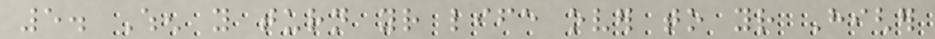5. When you turn your life over to your Higher
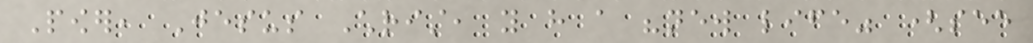Power, Jesus Christ, you have a "new life" (see
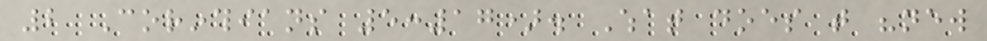2 Corinthians 5:17). What does that "new
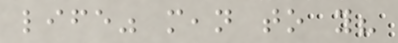life" mean to you?
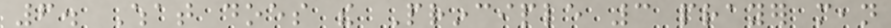6. What does the Principle 3 prayer mean
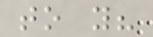to you?
